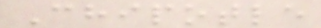Chipotle
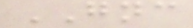GNC
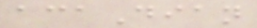acaDian
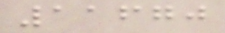11670
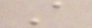A
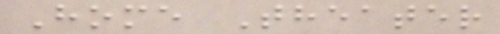Home Theater
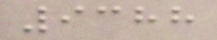9388
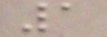1
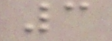3
